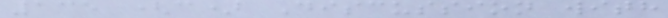135 (c) Discussion with
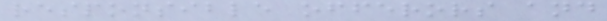responsible offerors and
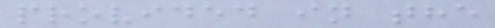provided in the
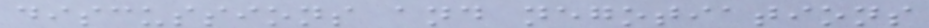discussions and negotiations
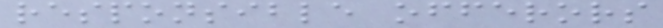responsible offerors
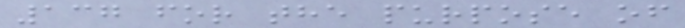137 for the purpose of
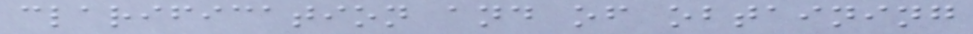clarification and of obtaining
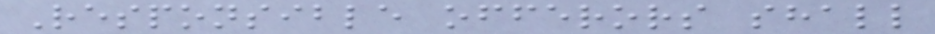Responsible offerors shall
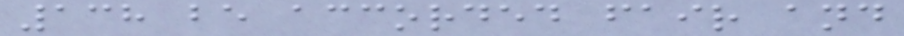138 be accorded fair and
